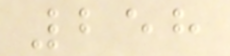258
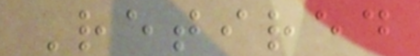Retired
